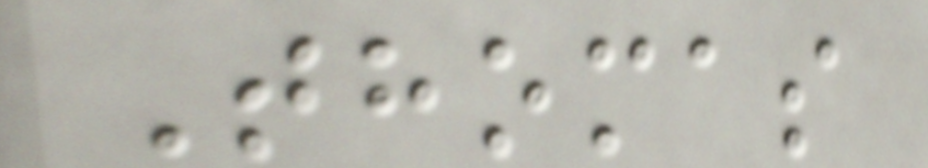Thomas
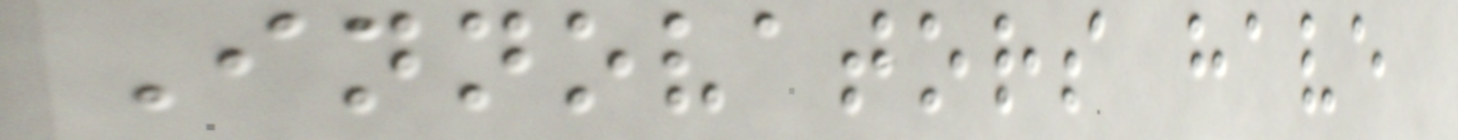Innovators have
